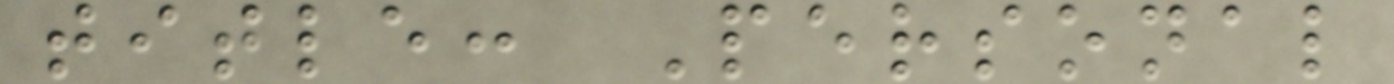title: Personal
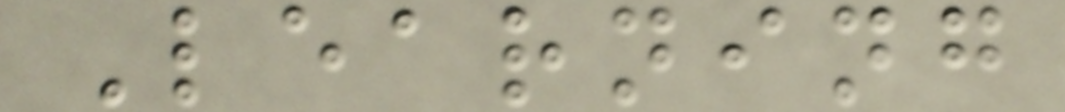Learning
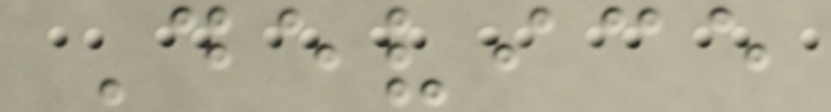Device
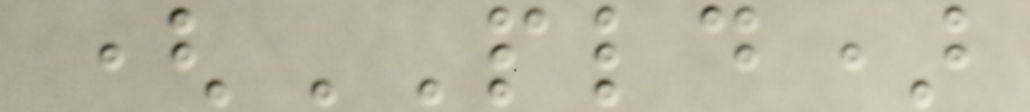(PLD)
